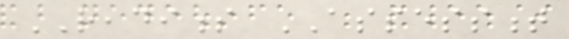READINESS ASSESSMENT
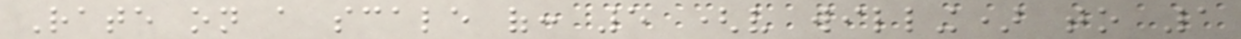Rate on a scale of: 5 (very willing) to 1
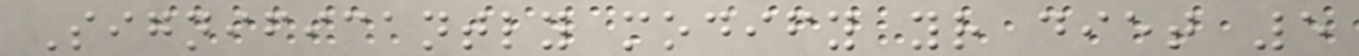Significantly modify your diet 5
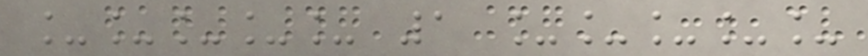_____ 1 _____
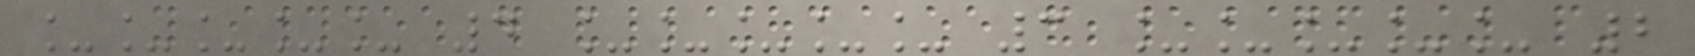_____ 4 _____ 3 _____ 2
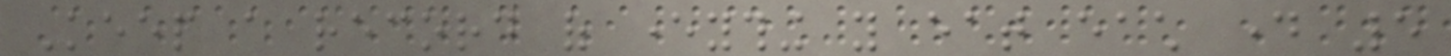Keep a record of everything you eat each day 5
